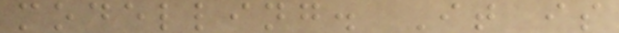modelling. It is
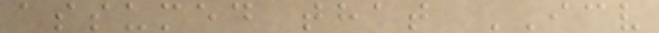assumed that ICV
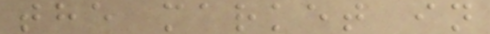the market in
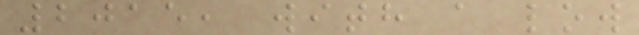2015, with a low
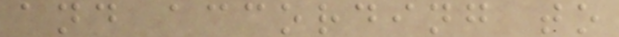and according to
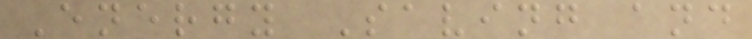Energy Saving and
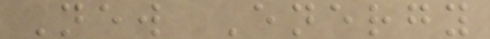New Energy
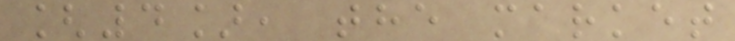[4], the market
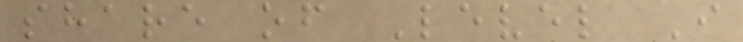share of Level I
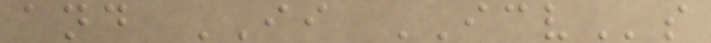and II ICVs
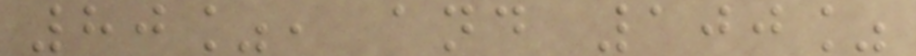80%, and 100%
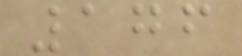176
